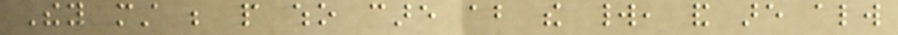They must be people who care about the world, and are always
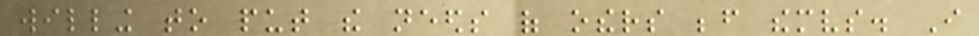willing to put the needs of others before themselves. I
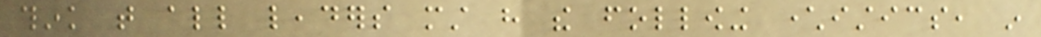think that all leaders must have the following characteristics, in
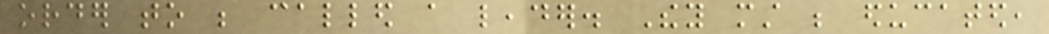order to be called a leader. They must be educated,
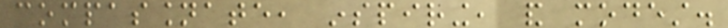compassionate, inspiring, and modest.
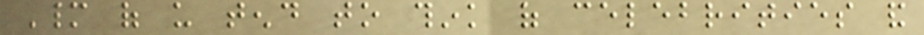Many of us tend to think of celebrities and
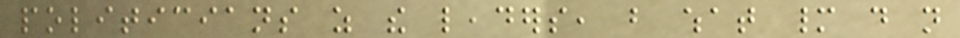politicians as the leaders, but what many do not
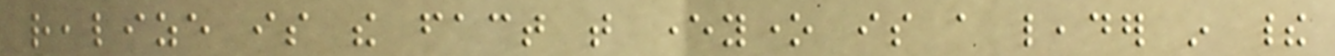realize is the fact that everyone is a leader in their
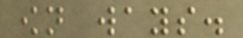own ways.
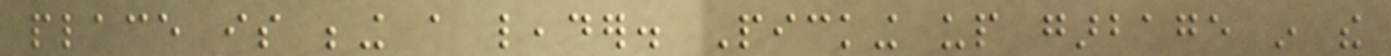place is being a leader. Picking up garbage in the
